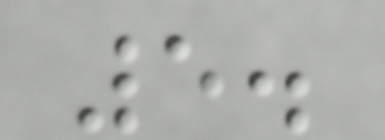5.
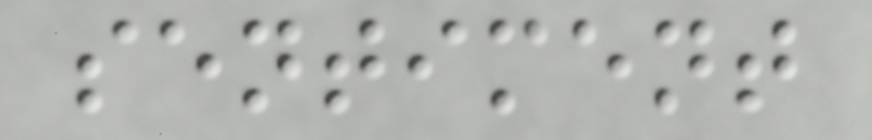sentiment
